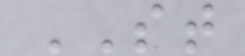ST
